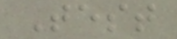Test
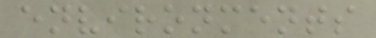environments
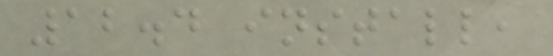12.4 install,
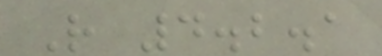R 4.2.1
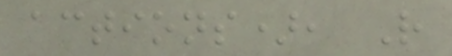actions), R
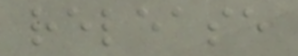release
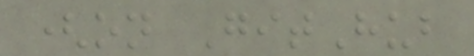(on GitHub
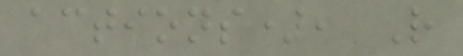actions), R
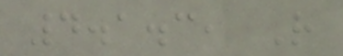4.1.3, R
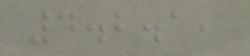4.2.1,
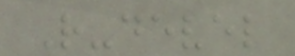R-devel
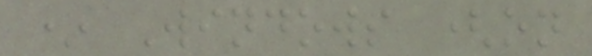* Windows (on
